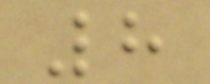8
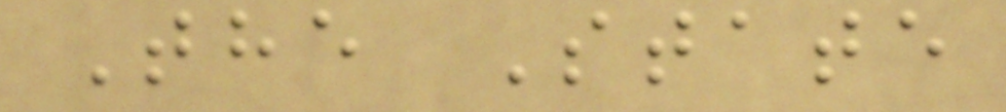The State
